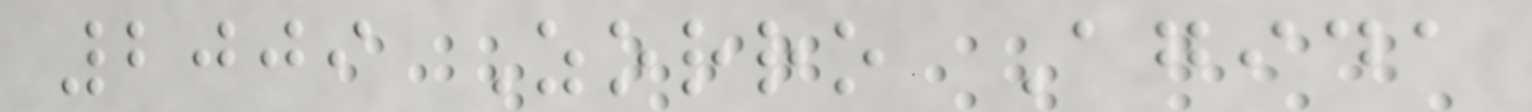2009 Zorro Agida
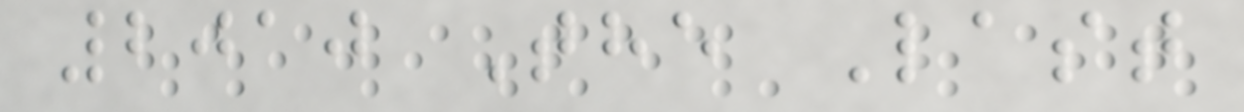2010 The Last
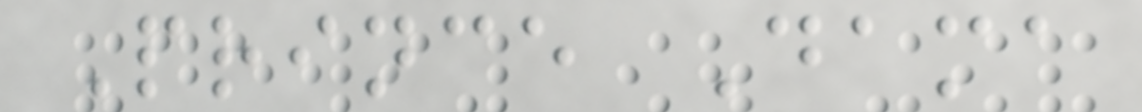Prince Dama
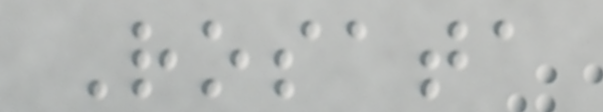Rosata
